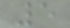5
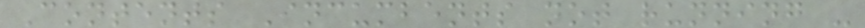Contents Incumbents not running -
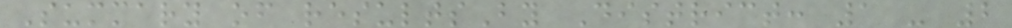Summary of resultsBy District: 1 - 2
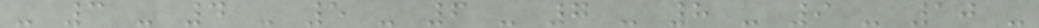- 3 - 4 - 5 - 6 - 7 - 8 - 9 - 10 -
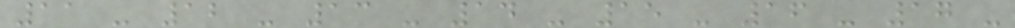11 - 12 - 13 - 14 - 15 - 16 - 17 -
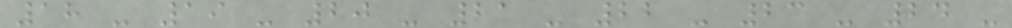18 - 19 - 20 - 21 - 22 - 23 - 24 -
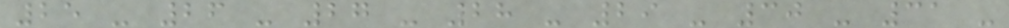25 - 26 - 27 - 28 - 29 - 30 - 31 -
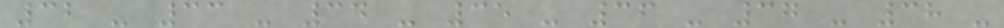32 - 33 - 34 - 35 - 36 - 37 - 38 -
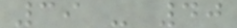39 - 40
